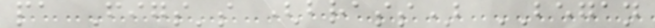pa Figs's (brass) BEGAN
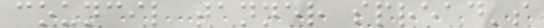council tanner spread's
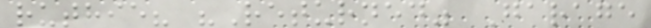ruthie? "Returned" Garage
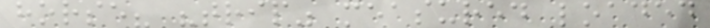horse? "trip" measured loaded
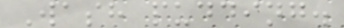Wash pudding.
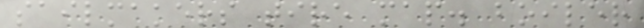sailmakers tire map. boiler
